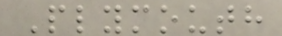Plymouth
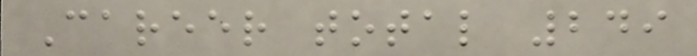Career total 249
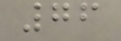76
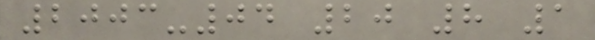2003-04 20 8 1
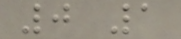0 1
